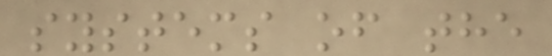systems of the
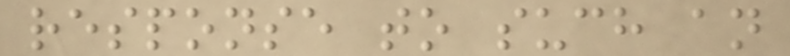response to such an
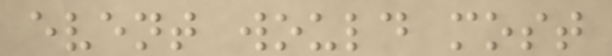event would most
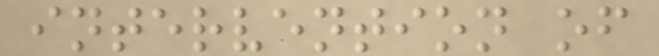intervention of
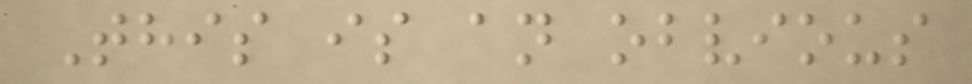This is an obvious
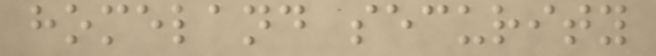homeland security
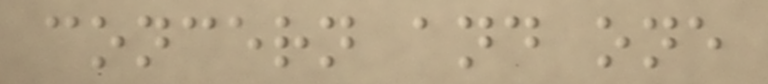concern and one
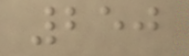250
